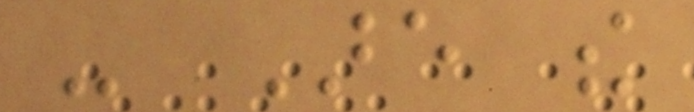- Are the
